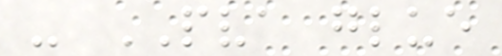- PVA glue
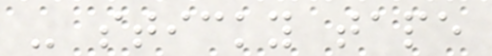- sticky tape
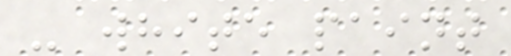- white paint
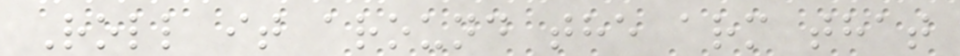Roll it around the arm that
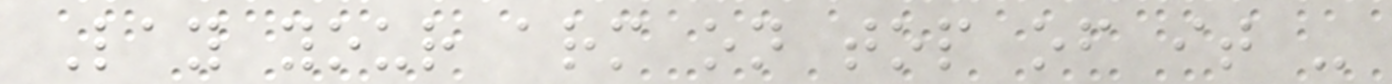Lay your arm on top of it -
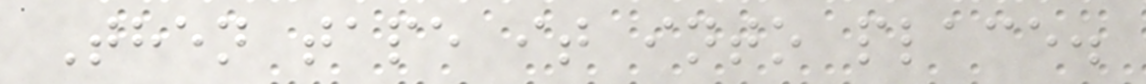Then tape it into place.
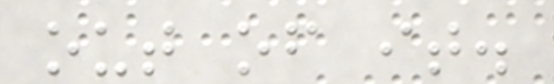out of it.
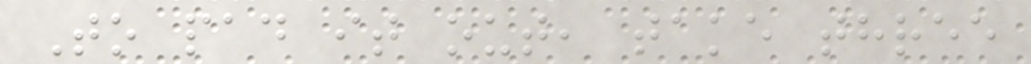To pad it out, take three
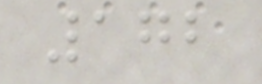172
